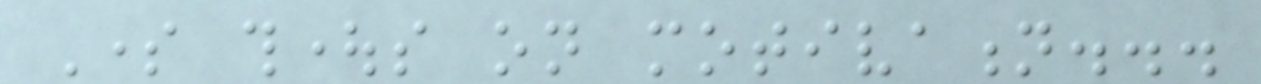Some thoughts on motivation...
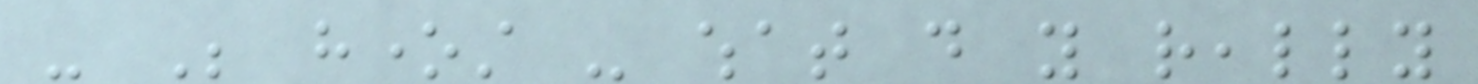- Be honest - what do you really
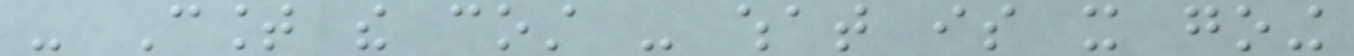- Count the cost - what is it going
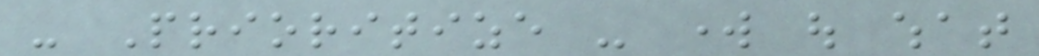- Prioritize - work out what
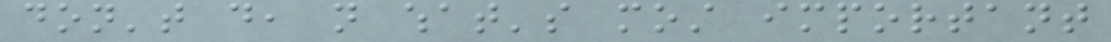don't do, not what's most important
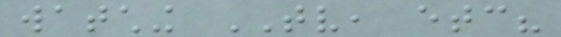watching TV, etc?
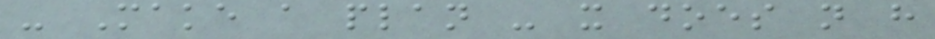- Make a plan - it does not have
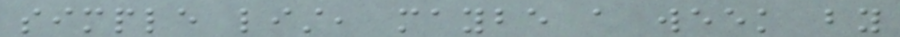simple list, maybe a week by
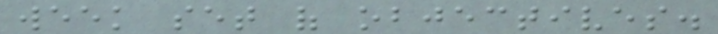week set of objectives.
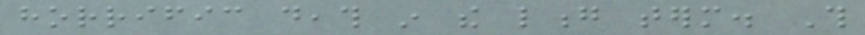horrific death in the long term. This
